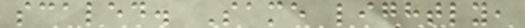scaled. Same lightly,
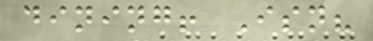dining! Isn?
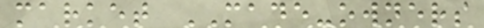market MADE-owners
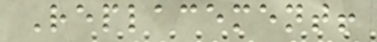Replacement!
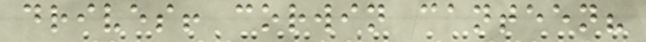drives! corwin canteen?
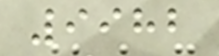9982
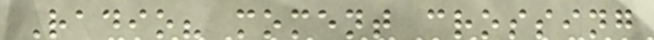Radio? moment crossing
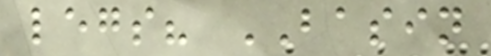legs? BASIN
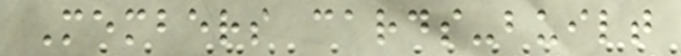Members cards-built
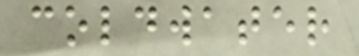coldwater
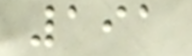191
